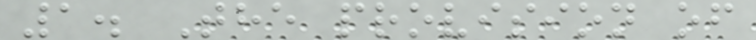1. The provision of
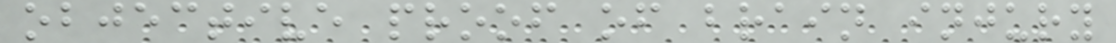objective proof of brain injury
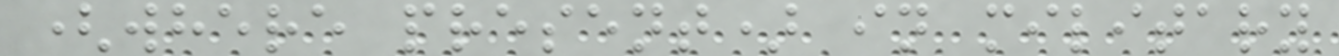(where present) in military
